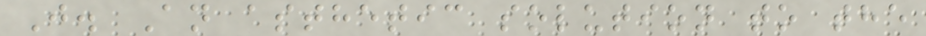J. An asthetic solution to the
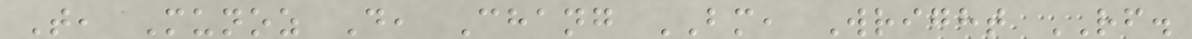T, Munoz D, Chang BM, Wright RF.
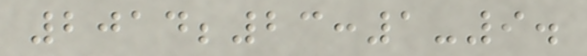2014;23:1-9.
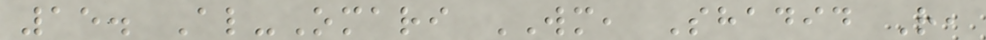15. Al-Omari WM, Shadid R,
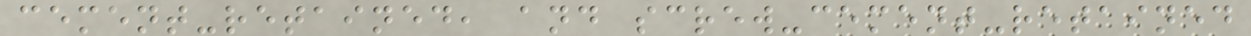cement-retained, and screw-cement-retained
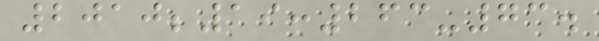2010;19:263-73.
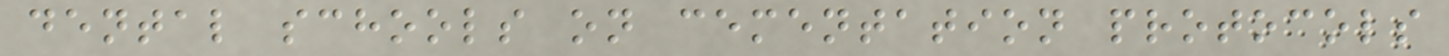dental schools on cementation protocols
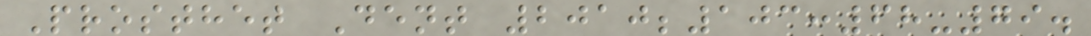Prosthet Dent 2010;103:68-79.
